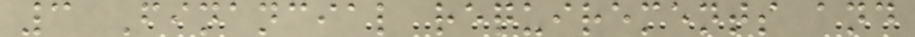3 Financial requirements and
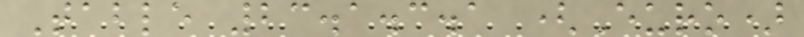Table 23.1.3.1 (Euro)
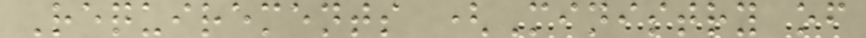Requirements (Ministry of
